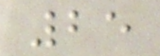25
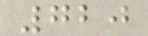720
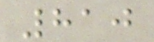810
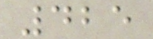425
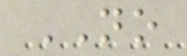NO
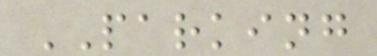PARKING
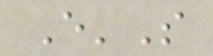E'S
